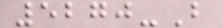5270-B
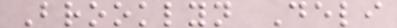Brooklyn Deli
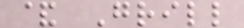& Grill
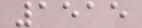1515
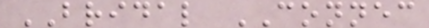BRIDAL CONNEC
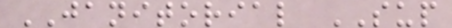JANITORIAL SUP
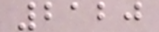2120
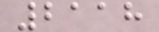2118
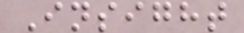Insight
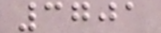3701
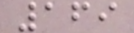169
